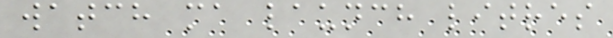watch ma launch litres
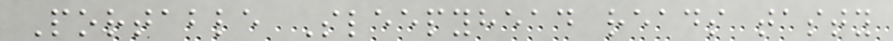Portable Sleepyhead reads tasty
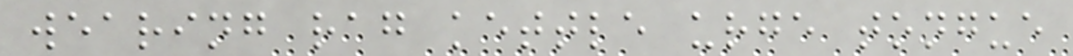wearing rag kettle urge tongue
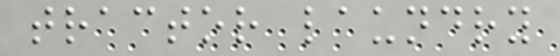tractor laundry
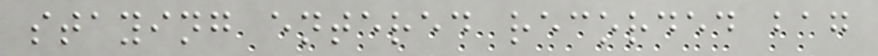staying entered recorded bag
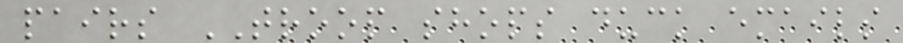pairs TROOP shops duck emails
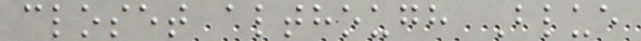closet although Blue
